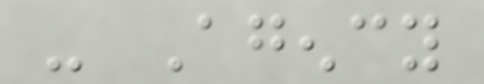- Agency
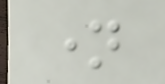name
